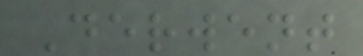Derwent
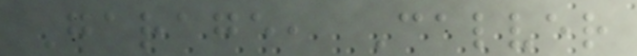Garage, Calver
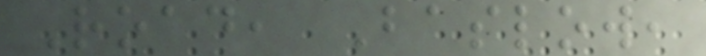Road, Baslow,
